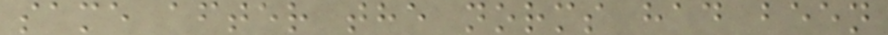same after the norms had been
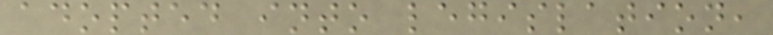adopted into legislation,
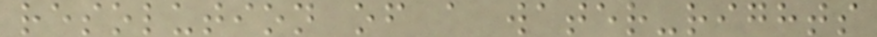resolution of a water-rights
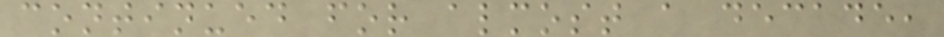continued for almost a decade,
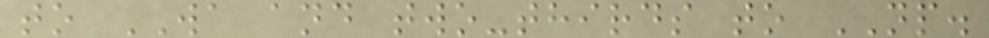to WA and two-thirds to NP.
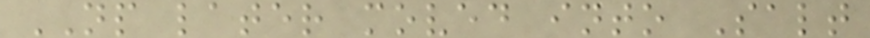NP later moved into Salt
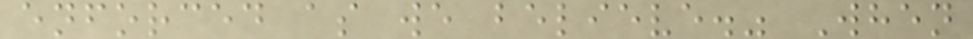enforced as we believe." When
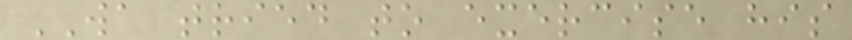WA tried to exercise his
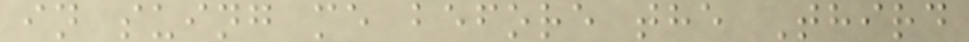in suing me before the Third
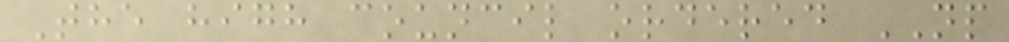The high council ordered NP
